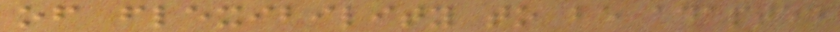of flexibility to be adapted
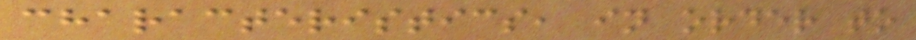characteristics, in order to
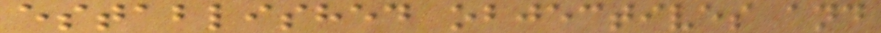established objectives and
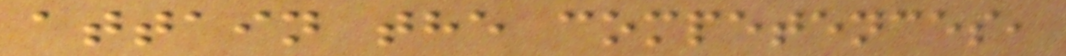attain the competences,
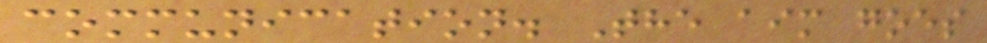communication. The aim goes
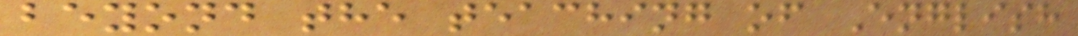beyond the teaching of English
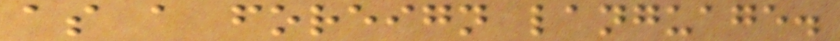as a foreign language.
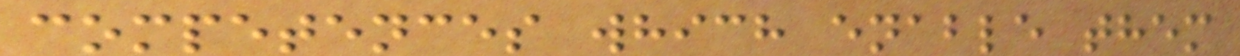competences which enable them
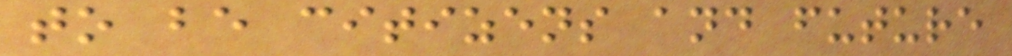to be citizens and future
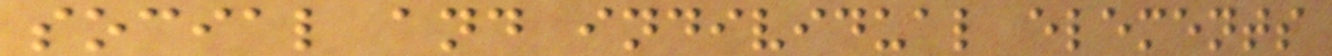social and individual elements
